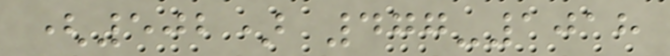(502) 477-1018
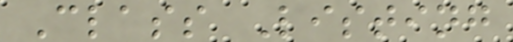Class Listing
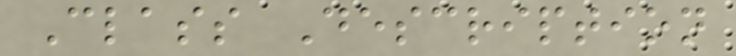Class Description
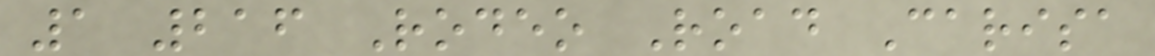1 216 Rodeo Road Carisa
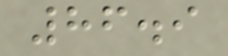86.9
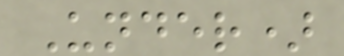Under)
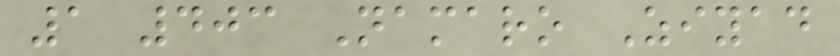1 403 Namaro Ziyad
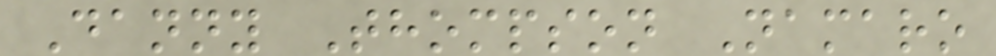Danny Thompson Namaro
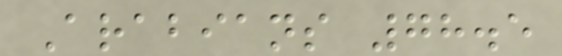Arabians 78.5
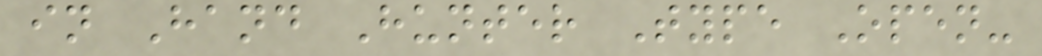in Hand Hunter Type Open-
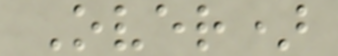Over)
